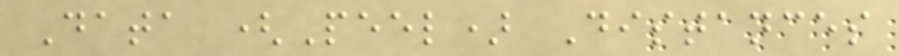Data (Peel) Distances
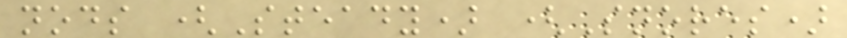nods (Steady) (Snores)
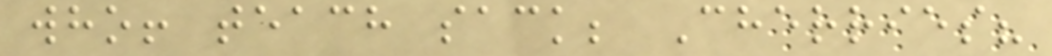who! teach sack; Cherries?
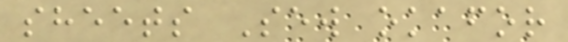sheets Sew okafor
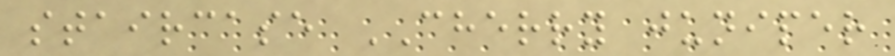staircase CHERRY juniper
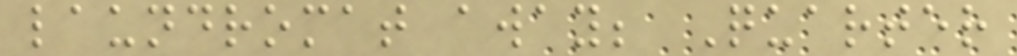laundromat away; Quarter
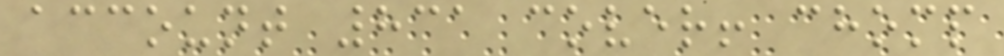account 831 cover! chomp
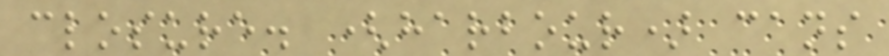closure. (harbour) cans
